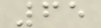65
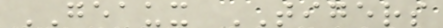GEAUX TIGERS
